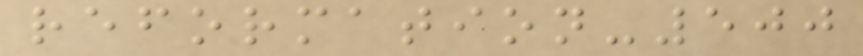reformation-500
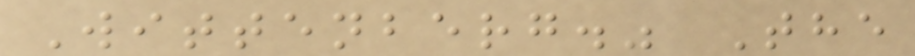Wittenberg." The
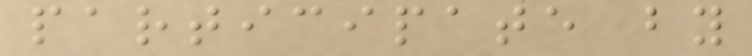participate by
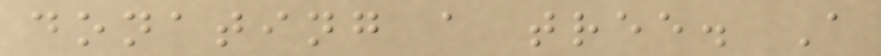donating a tree. A
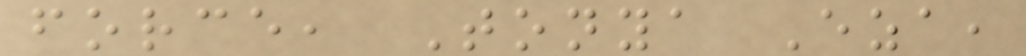force, Tonya Eza,
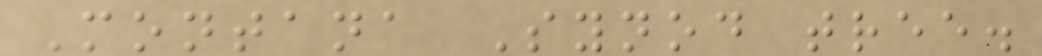Montana Synod tree.
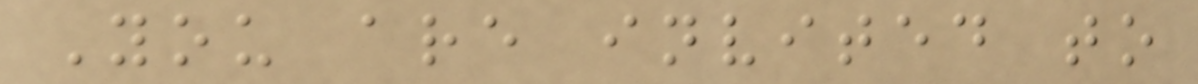You are invited to
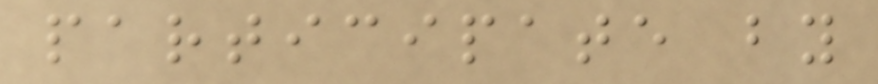participate by
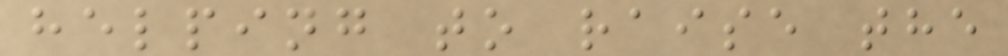helping to raise the
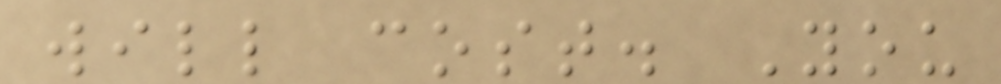will cost. You
